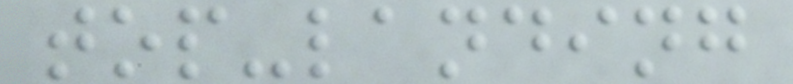top-landing
